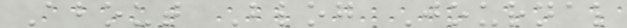About Blog Journal
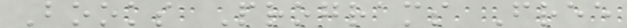Books Programs Free
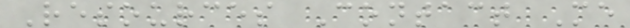Resources Contact Me
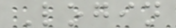Login
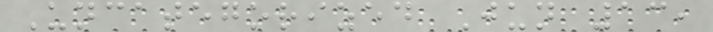Uncategorized Jun 13,
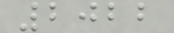2022
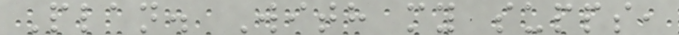Plan. With my supps,
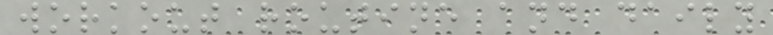workout routine and daily
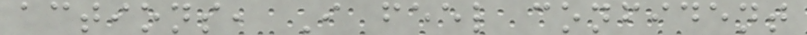actions, I feel confident
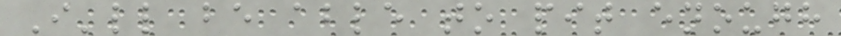I'll be able to pit enough
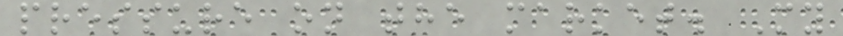pressure on the market. My
